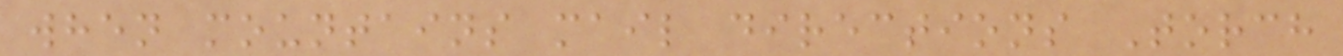when mountains mail directions Torch
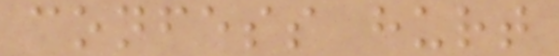confess hurt
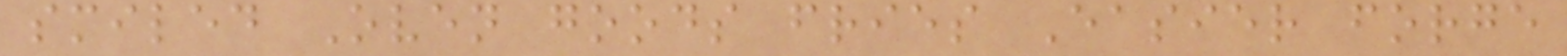smiled Oven goods fries Easier forge
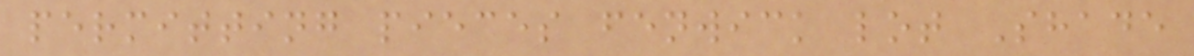permitting pieces fenwick lot Shade
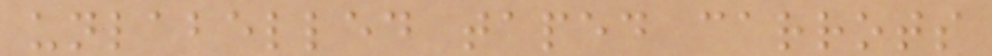unlabelled taped carrots
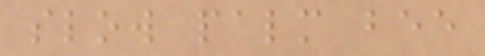slow palm bee
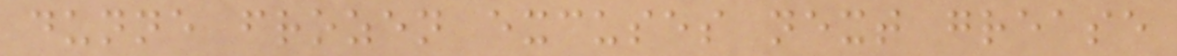dunne frozen excuses next grease
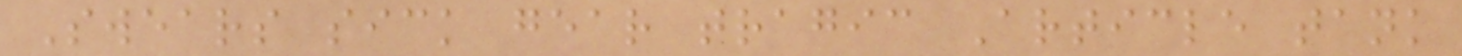Swears sick gear tragic Article tank
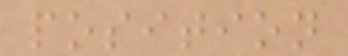position
